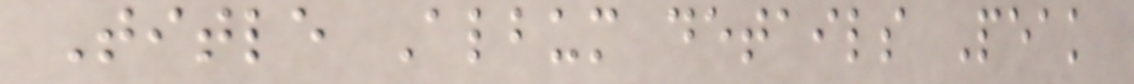Title Album details Peak
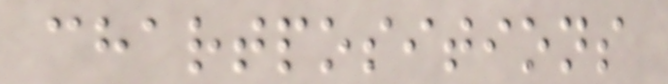chartpositions
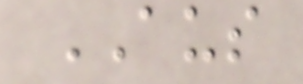AUS
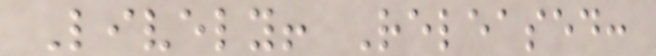Lively! Released:
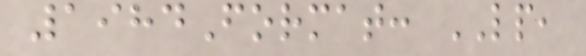1984Format: LP,
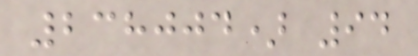238004) 94
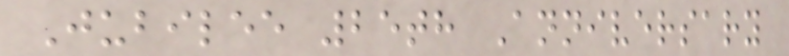Jubilee 25th Anniversary
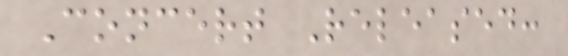Concert Released:
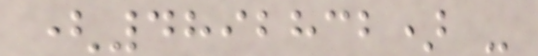(4892832) -
